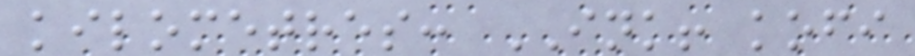kilometres: INK! kofi
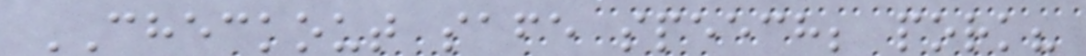CHECKOUT safe speech; pork?
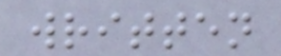written
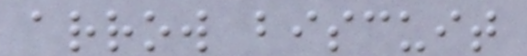arrow biscuit
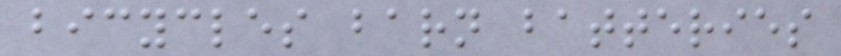bicycles barn batteries
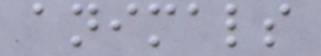animals
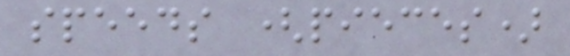speeds (pieces)
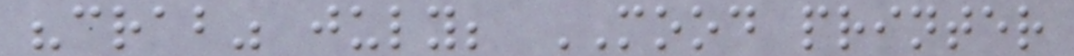"crab" july; MOOD printer
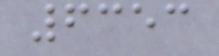6353
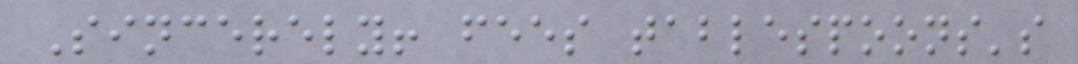Sincerely! fees tablespoons's
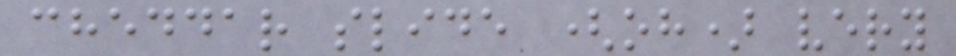cheddar slide (oh) very
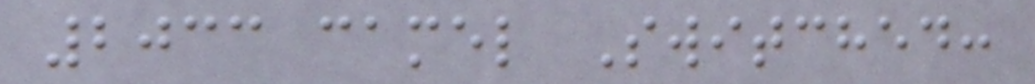2033 camel Switched:
